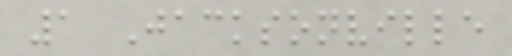1 Jacksonville
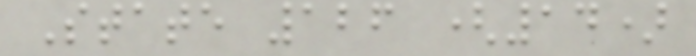State 126 (14)
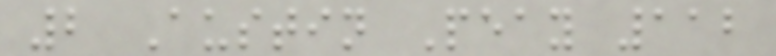2 Austin Peay 112
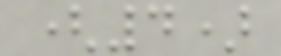(4)
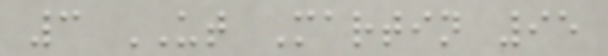3 UT Martin 95
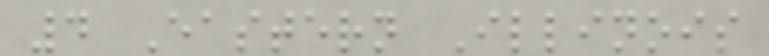4 Eastern Illinois
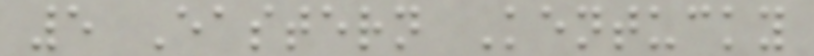5 Eastern Kentucky
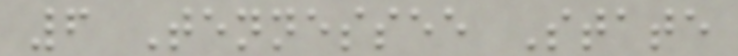6 Tennessee State
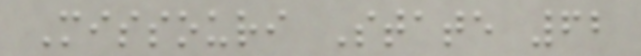Missouri State 62
